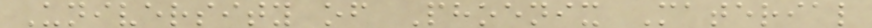University of Phoenix Material
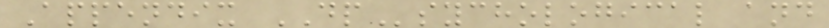Appendix DPsychological and
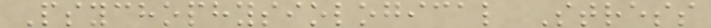Psychophysiological Stress
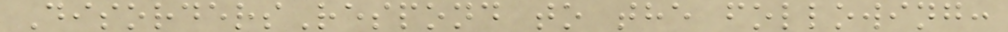DisordersRespond to the following:
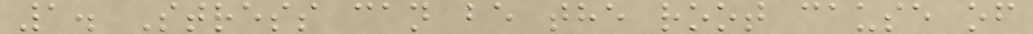1. Stress can be the root cause of
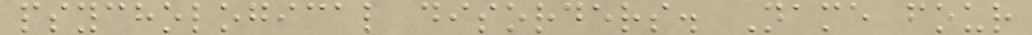psychological disorders. Name four
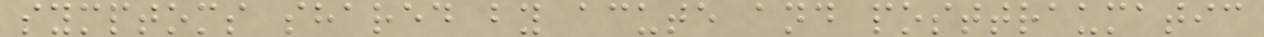symptoms shared by acute and posttraumatic
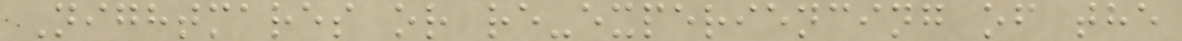Nightmares or re-experiencing of the
